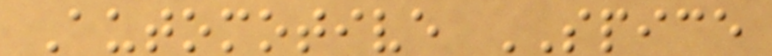Automotive SPICE
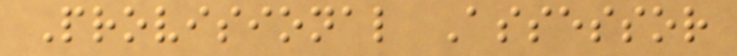Provisional Assessor
